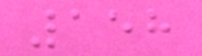158
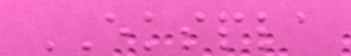EKSPLA
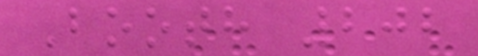Booth 202
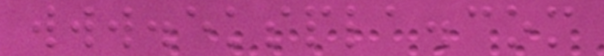www.ekspla.com
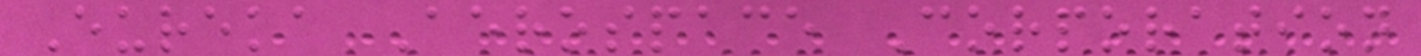Eureka Aerospace Corporation
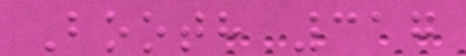Booth 317
